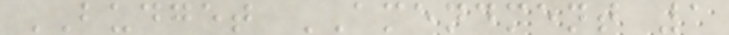BUDGET AMENDMENT 1
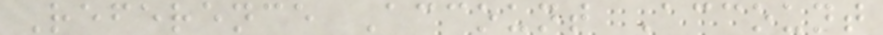Reference Account Account
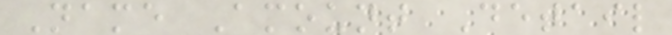Name Amount Detail
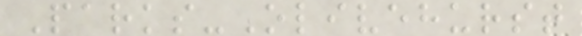Parks-Olivehurst
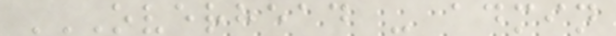OVERHEAD - ADMIN
